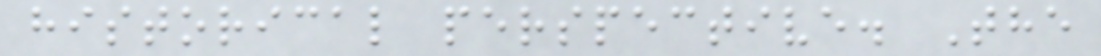historical perspective. The
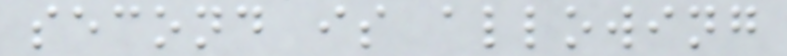second is allowing
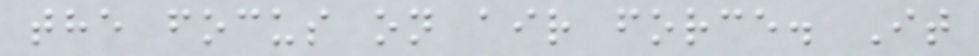the focus on air force. It
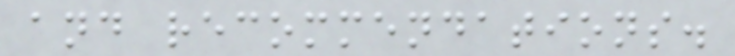and recommendations.
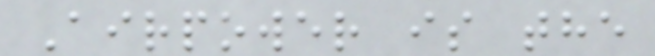Airpower is the
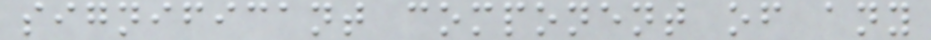significant component of any
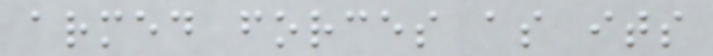armed forces as its
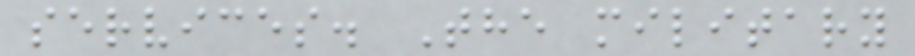services. The military
